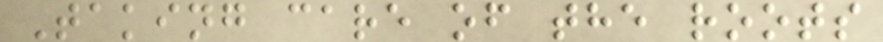Taking care of the roots
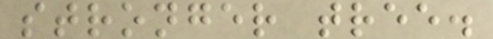stronger tree.
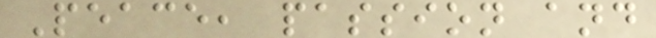Peace, passion and
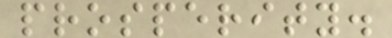prosperity.
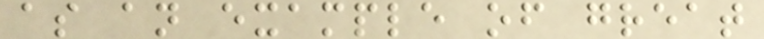as an example of great
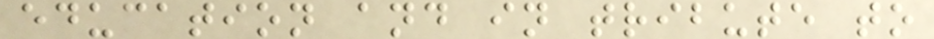education and in tribute to
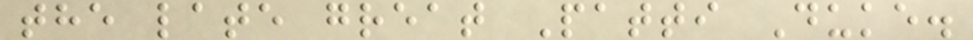the late great Patti Duke.
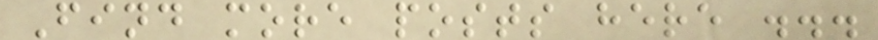Find more posts here ...
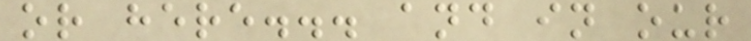or here... and in our
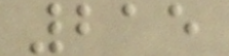215
